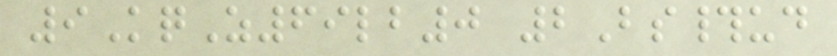9KqZ69lb0 2Bs#ud
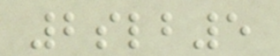2slb5
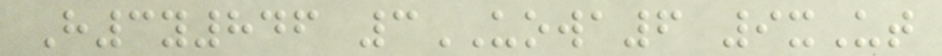H3y846 3UOWA6 9xUt
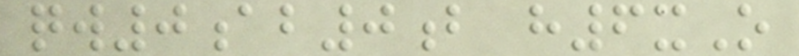qw0ab0b h6xO
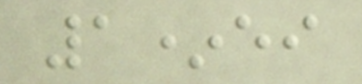1*ei
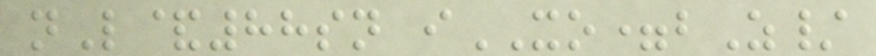nL&88sn iXO=bZ/
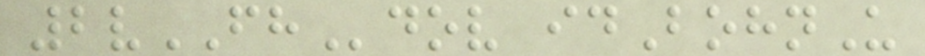2vFHdov idBohnU
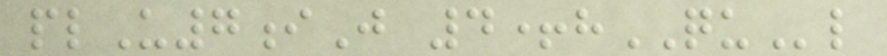plU7iJ 4+hQUl
